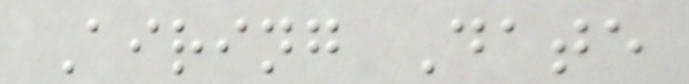Airing Date
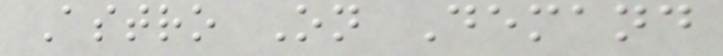Astro On Demand
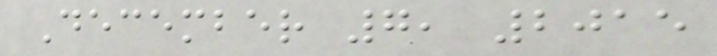December 7, 2015
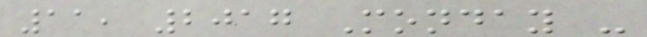11, 2017 Monday -
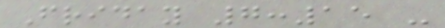Friday 7:15 -
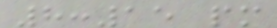8:15 pm
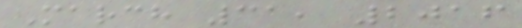March 31, 2016
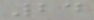24
